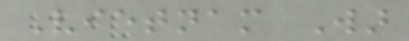Vietnam War
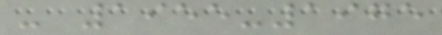- 1955-1975
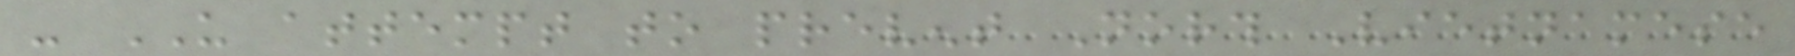- US attempt to prevent North Vietnamese
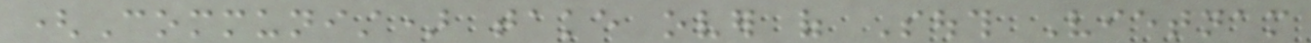(Communist) take over of South Vietnam
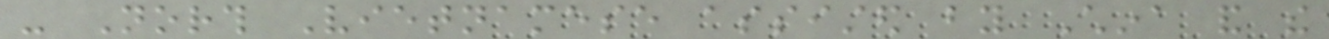- North Vietnamese assisted by China and the
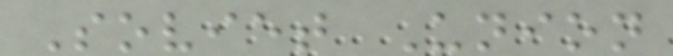Soviet Union
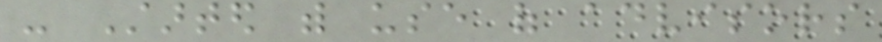- Started with use of advisors
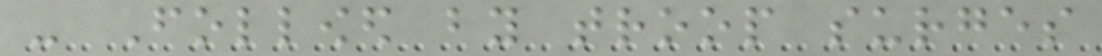- Followed by troop surges
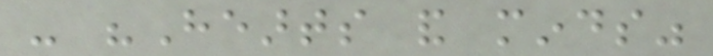- "Hearts and minds"
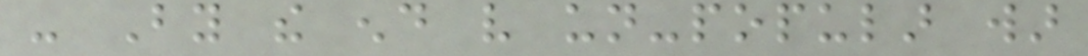- By the end very un-popular war
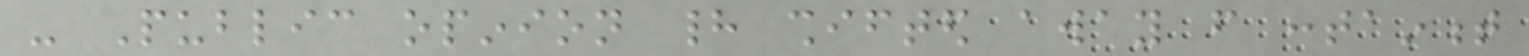- Public opinion had shifted away from containment
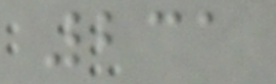231
